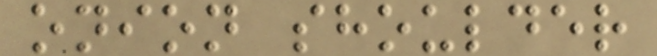onion shoulder
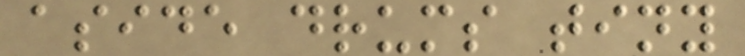aside drums tiny
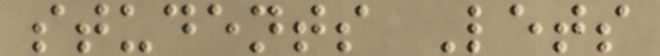students Lets
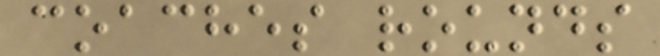coaches rounds
